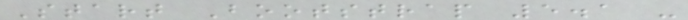Start Bootstrap 5.1 -
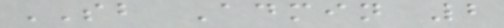SB Admin 2
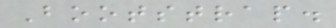Bootstrap.
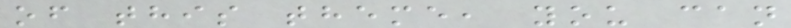of this theme, you can
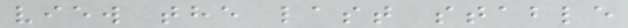view the last stable
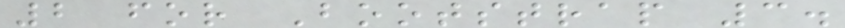2 for Bootstrap 3.
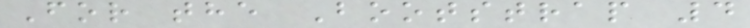For the Bootstrap 4
